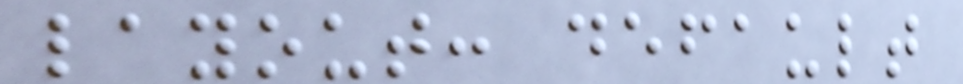layout: default
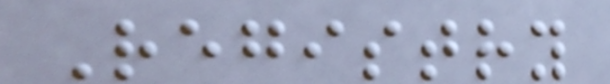Registry
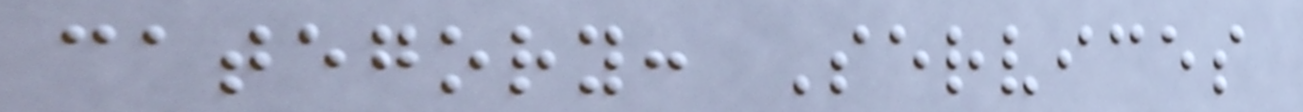category: Services
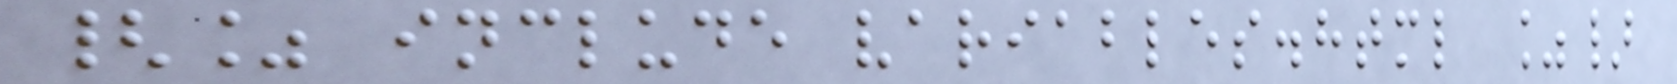{% include variables.html %}
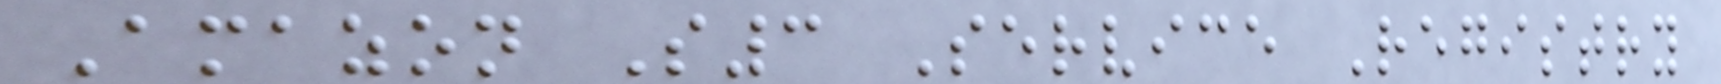Amazon S3 Service Registry
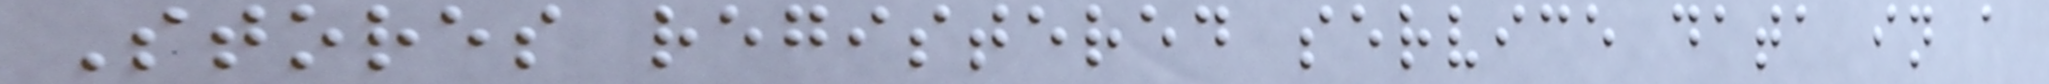Stores registered service data in a
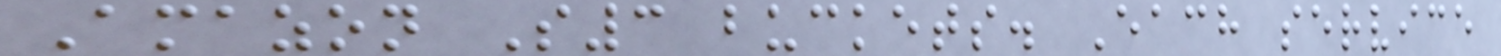Amazon S3 buckets. Each service
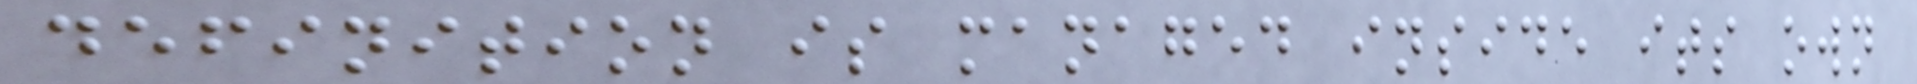definition is managed inside its own
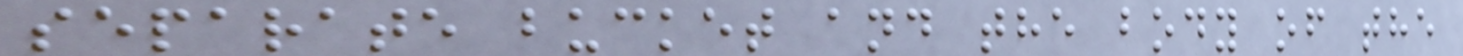separate bucket and the body of the
